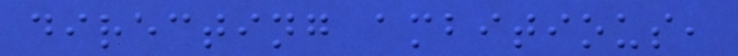directing ambitious,
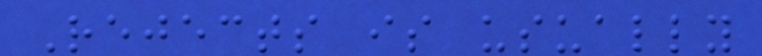Rejects is usually
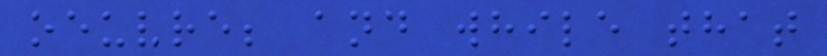oeuvre; and while that
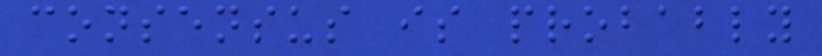consensus is probably
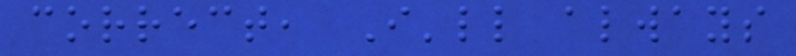correct, I'll always
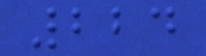224
